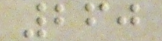260
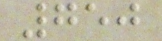750
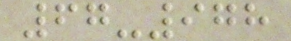67-978
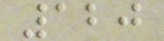120
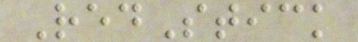RedStick
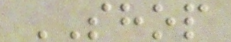SHOP
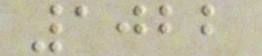1022
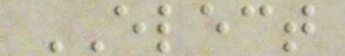ELECT
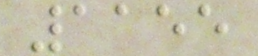1155
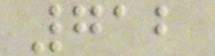712
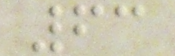63
